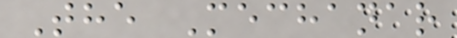The Mechanar
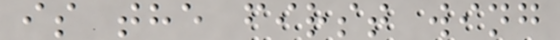is the first wing
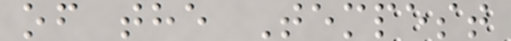of the Tempest
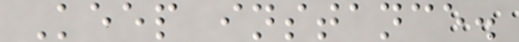Keep instance.
